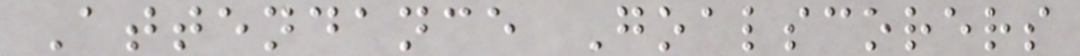Attendance Goalscorers
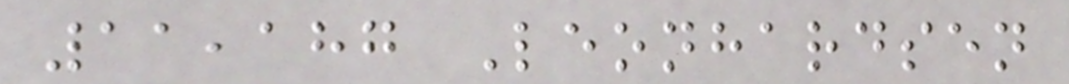11,187 Leonhardsen
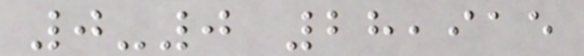0-0 28,915
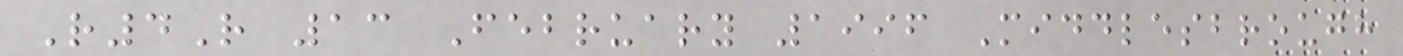R4R 13 February 1996 Middlesbrough
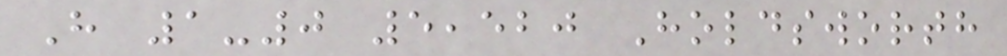H 1-0 5,520 Holdsworth
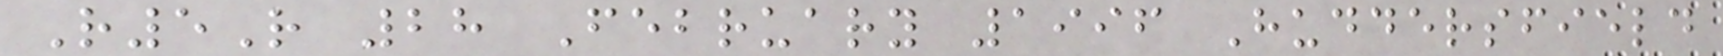R5R 28 February 1996 Huddersfield
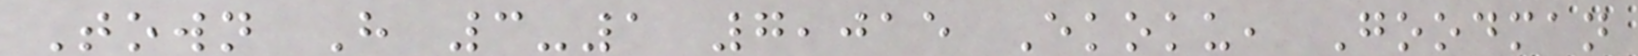Town H 3-1 7,015 Ekoku, Goodman
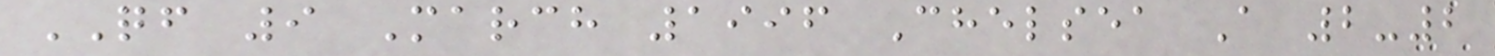QF 9 March 1996 Chelsea A 2-2
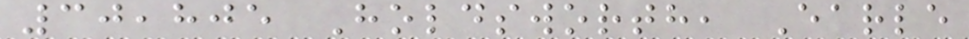30,805 Holdsworth, Earle
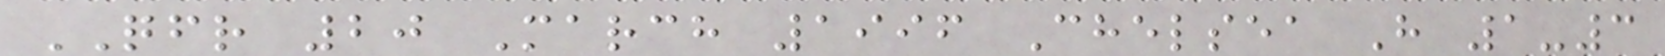QFR 20 March 1996 Chelsea H 1-3
